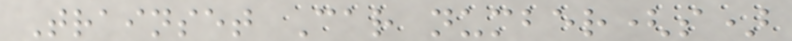Trainset Car number(s)
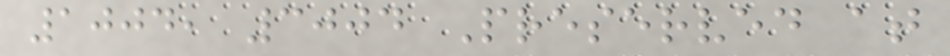1004, 3004 Preserved at
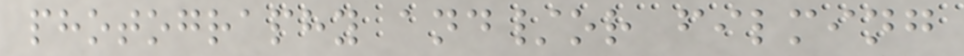photography and/or filming
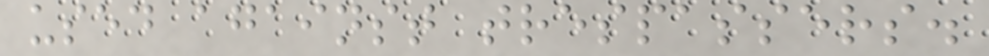used against trespassers.
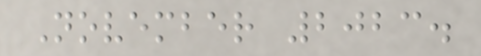November 2023.
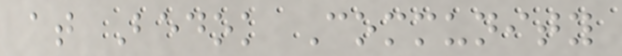at Bedok Community
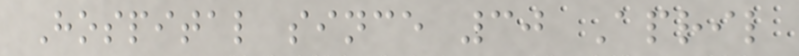Hospital since 30 April
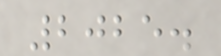2025.
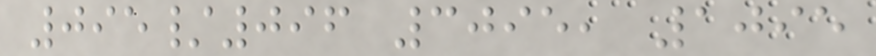095/096 3095, 1095
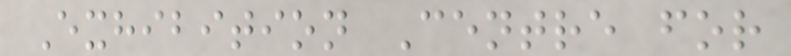Exhibition Centre for
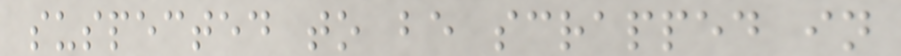suspected to be scrapped in
